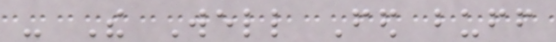- The Well Fed buff
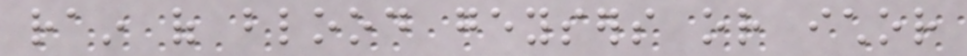rain of blood geysers or ichor
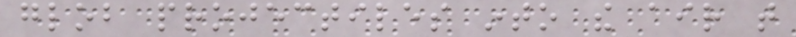glob projectiles into the air that
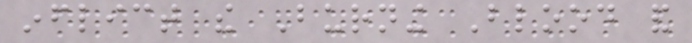inflict the Burning Blood and
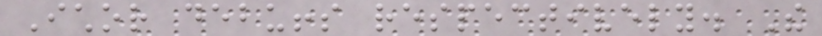Ichor debuffs respectively. The
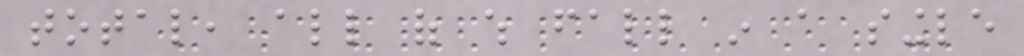total, all of which fall in a single
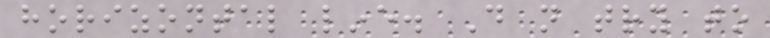horizontal line. Do not try to
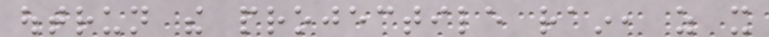outrun the projectile rain, as it
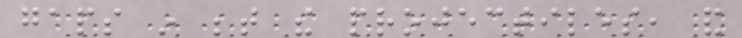gaps in between the projectiles, and
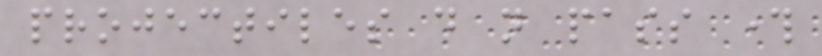projectiles do not pass through
